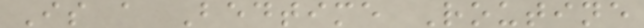Is a Bedtime Routine
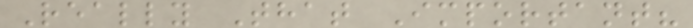Really That Important?
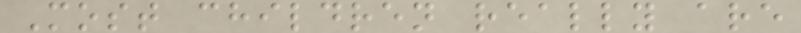Most children really are
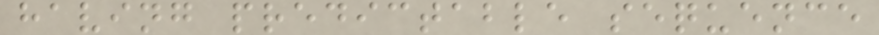having predictable sequence
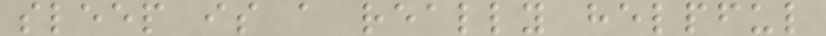sleep is a really helpful
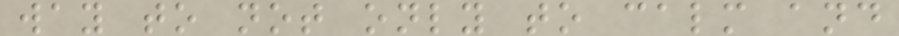way to not only to calm and
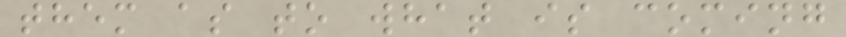them as to what is coming
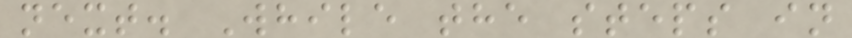next. While the steps in
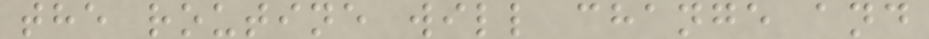the routine will change and
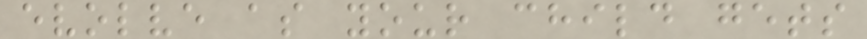evolve as your child gets
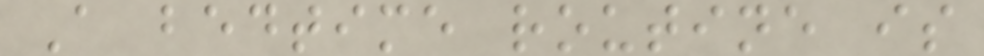A bedtime routine is
